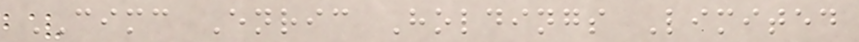CIMC Enric Holdings Limited
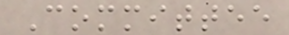Committee
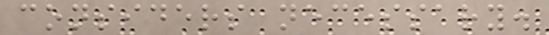considers necessary.
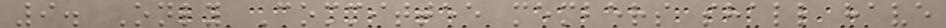9. Only Committee members shall have
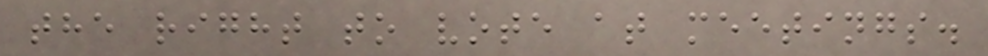the right to vote at meetings.
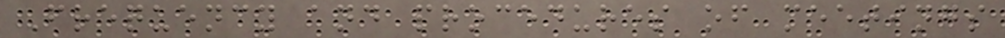Frequency and procedures of meetings
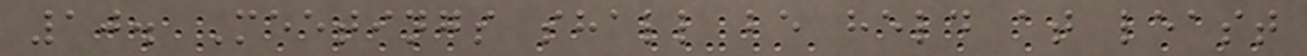10. Meetings shall be held at least
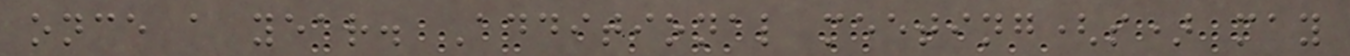once a year. Additional meeting(s) may
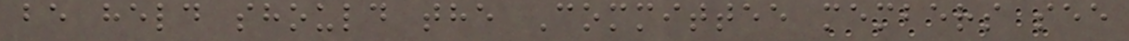be held should the Committee members see
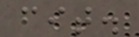fit.
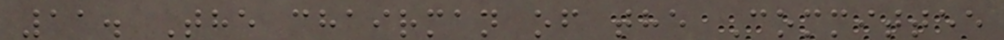11. The chairman of the Committee
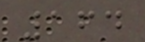164
